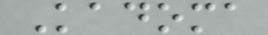Kadoma
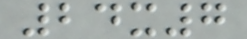24x7
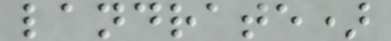landrate)
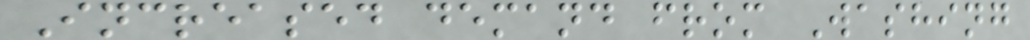Increased demand from Washing
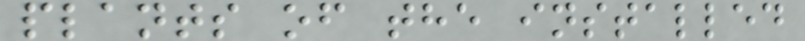plants of the installed
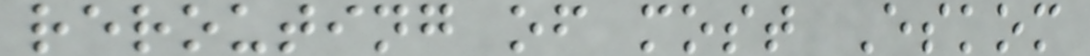rerouting of most Eskom
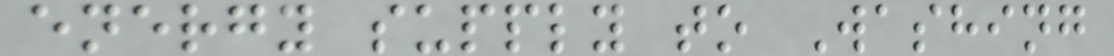energy supply to Washing
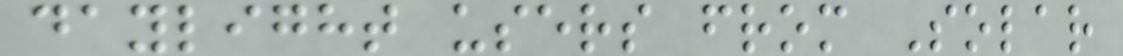daylight users from Solar
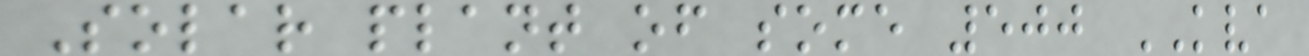Solar plant of some 500 KVA
